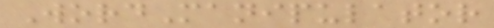WordManipulator
